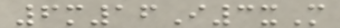6m16I3xM
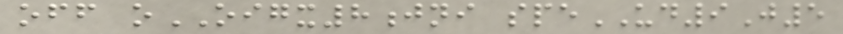off oOIGX8jni speUD9J5
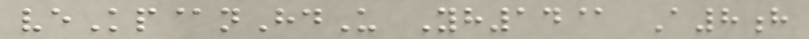veKp@nHdU Yh14@ A8h
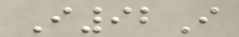I92I
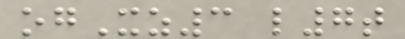ogXz3 l7t
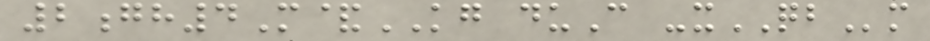2gh4M&KG duC -xQBm
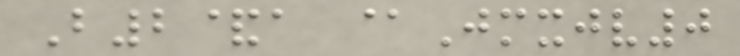B2&a @Jmxjv0
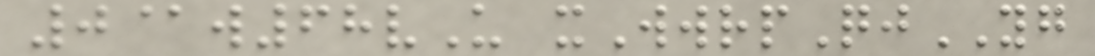0@w68vU xWwrpQjYG
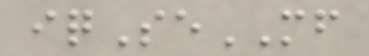iqSeMF
